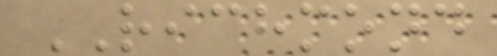RICHMOND
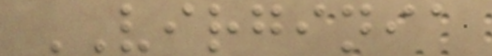VIRGINIA
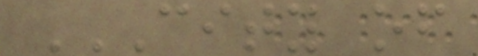CITY OF
